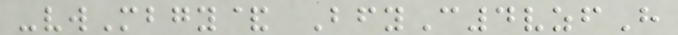-vwMbgy& BfyC4vzfH
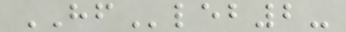HFleb2-
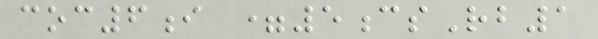coc6i =5csRb1
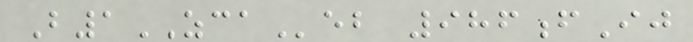B1ZCAeb 986fIj
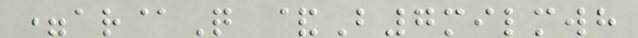=ar@Q &B7milmwh
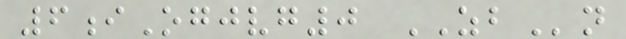6iOgjvg0 ZBn
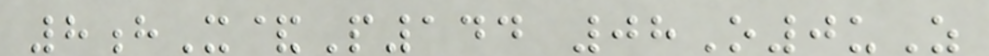8hX&P144 08O0uZ
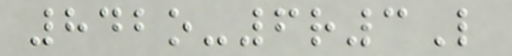842o-6r3L
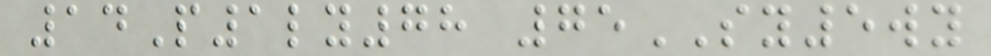14P1ly78 75SY5wy
